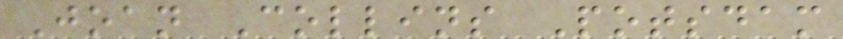Joan Collins Potsdam
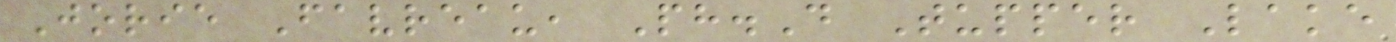Jorie Favreau, Ph.D Tupper Lake
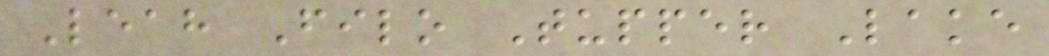Leah Filo Tupper Lake
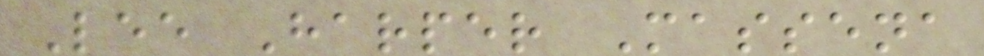Lee Harper Massena
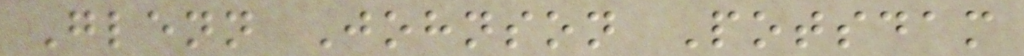Glenn Johnson Potsdam
